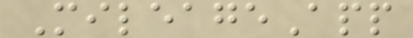MileageApp
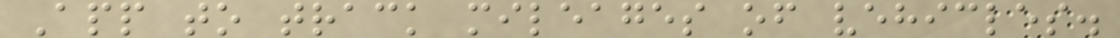App to track mileages of vehicles.
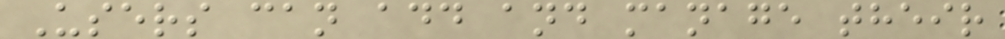Users can add and manage their
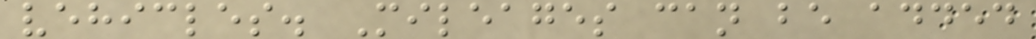vehicles. Mileages can be added
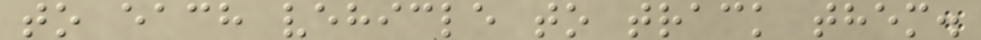to each vehicle to track them.
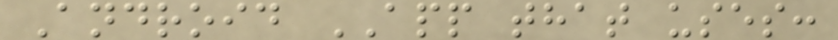Android APP that uses:
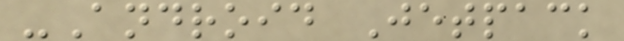-Android Jetpack
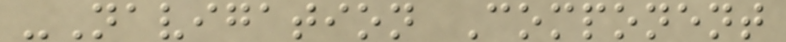-Navigation Component
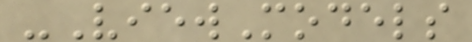-ViewModels
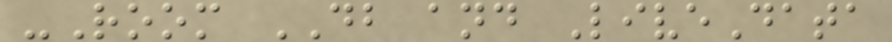-Room DB and LiveData
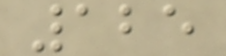125
